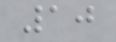10
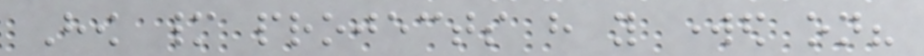How many projects have you worked on?
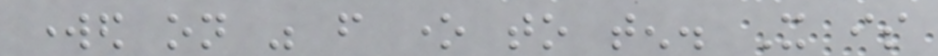worked on was from one to ten. It is
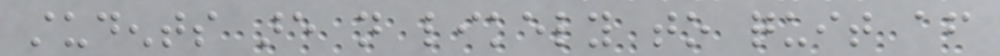students are not likely to quit after
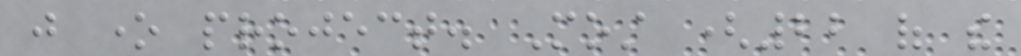just one project. Most (22 of the
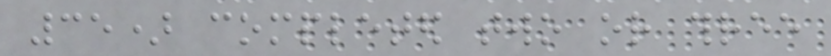35) completed two or three
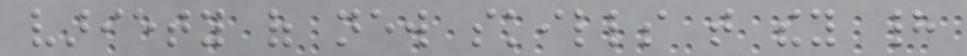variety of new skills that they had
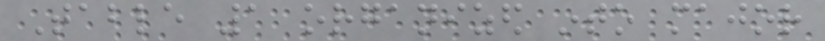Table 1 organized into major
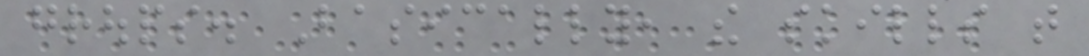groups. Basically, the skills that
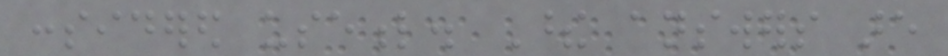considered useful. These answers are
